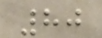80
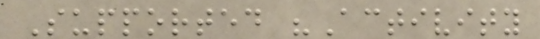Supported "Activity
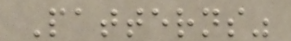Patterns"
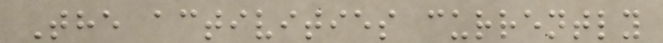The activities currently
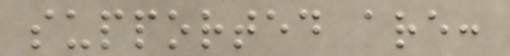supported are:
